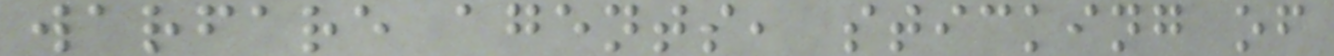warfare agents, sticking of
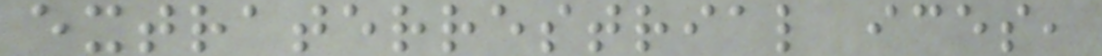extraterrestrial ices,
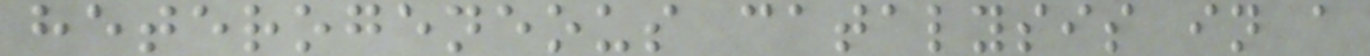heterogeneous catalysis in a
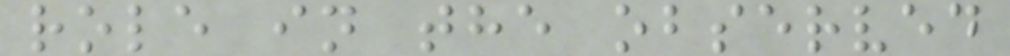role in the observed
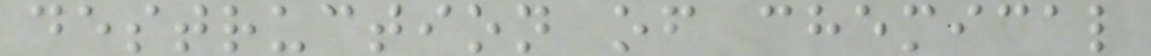destruction of chemical
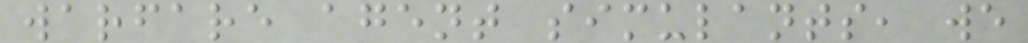warfare agent simulants, we
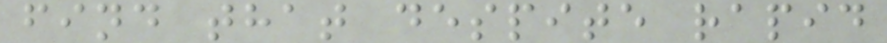find that despite rapid
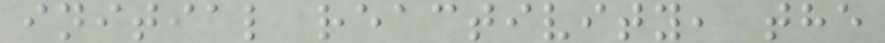initial reactivity, the
